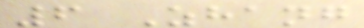6 Zhang
